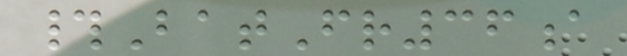#BatFr36a
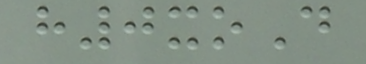h0xoD
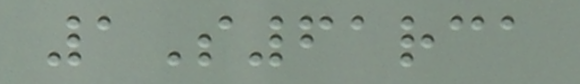1S61rca
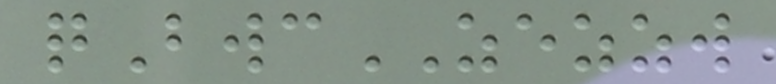qBwcZEZZW
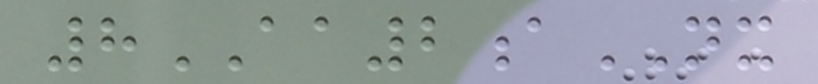8AA2aNX
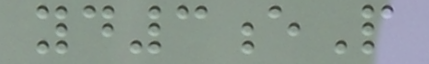yd3eP
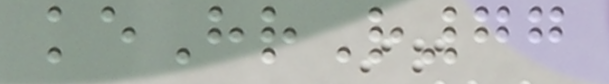keHrR77
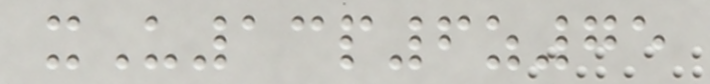xU13p6z75
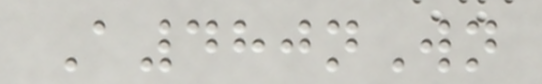A480nWn
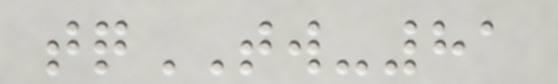tqTW-81
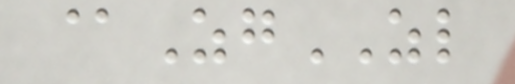@ZgZL
